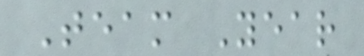Team Year
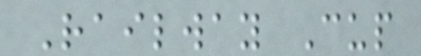Railway Cup
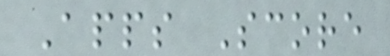Apps Score
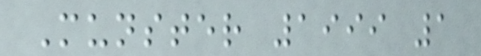Munster 1999 1
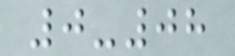0-08
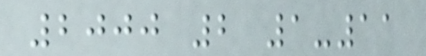2000 2 1-11
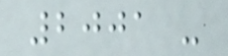2001 -
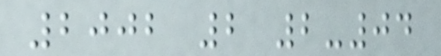2002 2 2-04
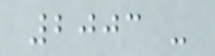2003 -
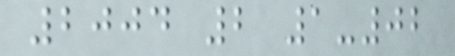2004 2 1-02
